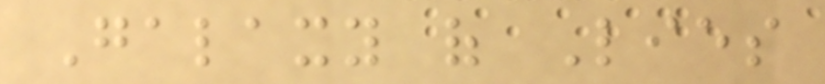Galaxy of Lies
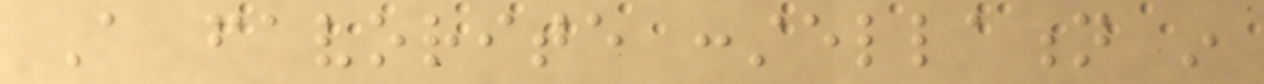A favorite constellation in
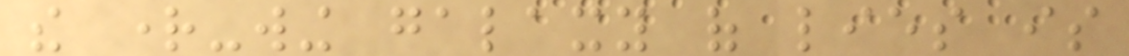the right-wing galaxy of lies is
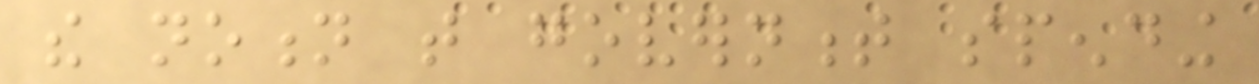the notion that government spending
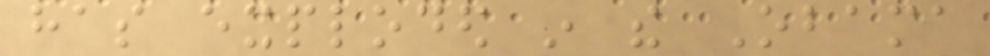has exploded in the Obama
